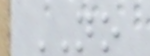NO
